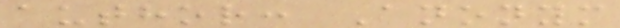author: Anonym
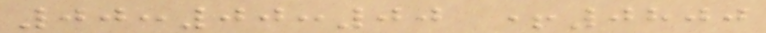00:00:00 +0800
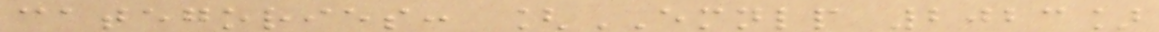categories: [EMNLP 2023]
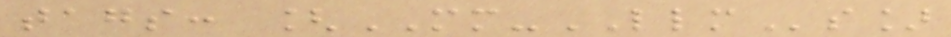tags: [MM-LLMs]
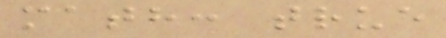math: true
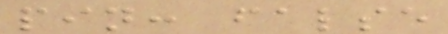pin: false
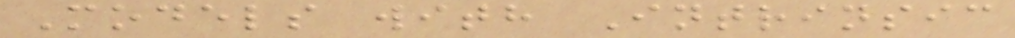Models with Intrinsic
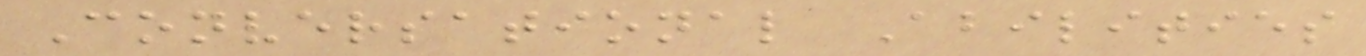Conversational Abilities
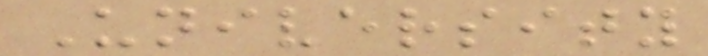University
